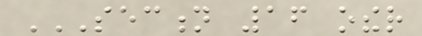SECTION 16 OTHER
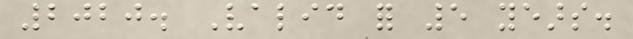2020. Valid for 5 years.
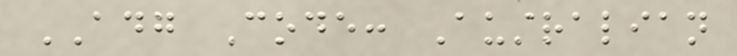ADG Code: Australian
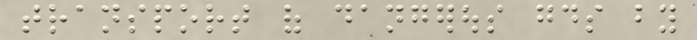transport of dangerous goods by
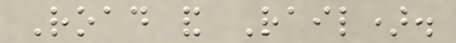Road and Rail).
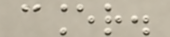cancer.
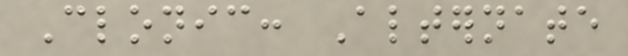Clonic: Alternate
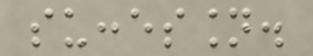succession.
